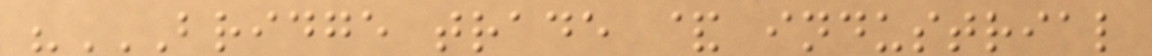"BRIDGE TRADE & INDUSTRIAL
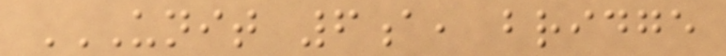UNIT 6A, BRIDGE
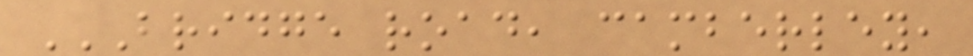BRIDGE ROAD, CAMBERLEY,
